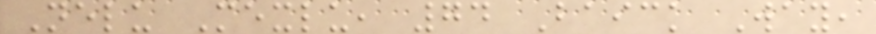Nelu Mexlu, 74 Baick Way,
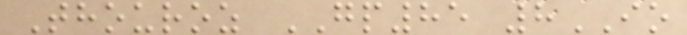Thouroz GP85 8IO
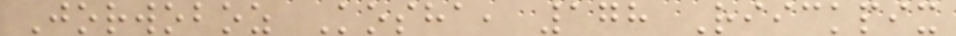Jorwoboz Kosha, 178 Riickpix
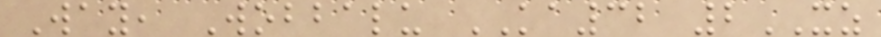Way, Wobbalu KA32 2XZ
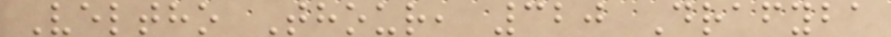Veltho Thour, 320 Drafyba
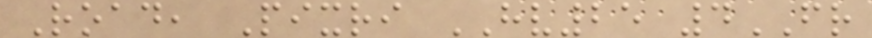Road, Pixri HV25 4FR
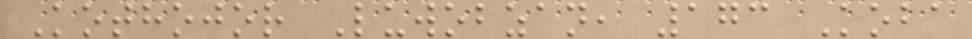Kothojor Luwobzan, 173 Koba
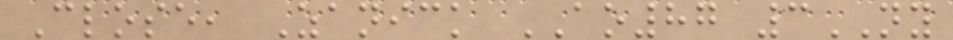Close, Zanick AO87 3NY
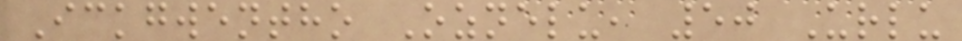Ickgwentho Oznelu, 50 Urlu
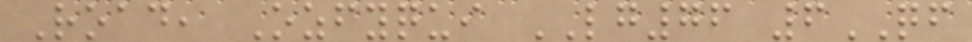Road, Ozfyqui LG76 6QF
